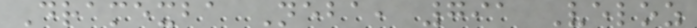Dramexba Neba, 791 Veloz
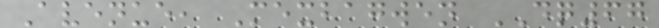Avenue, Mexbagwen DQ67
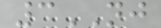3NJ
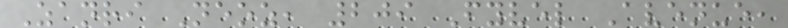Zanri Neoz, 209 Fyvel Avenue,
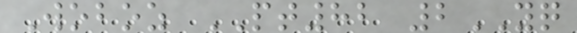Woboz PT82 2YQ
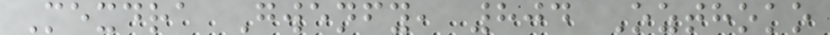Mexdra Gwenfy, 804 Ozthoko
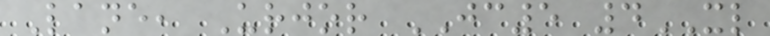Lane, Urjor JC5 4XL
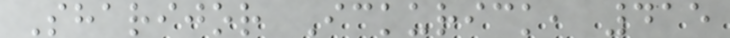Sharijor Ickurick, 415
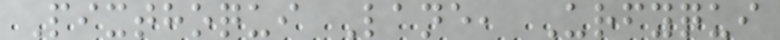Pixthoqui Lane, Urfyqui
